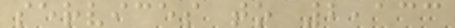services to 2,133
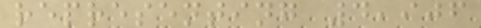representing 4,906
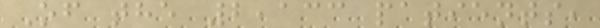Of the 2,133 patients,
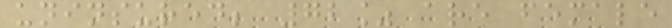uninsured; 72% are female
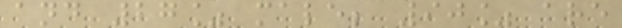and 27% male; 90% are
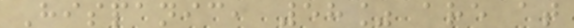Hispanic, 58% are at
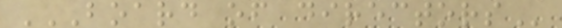BOARD OF DIRECTORS
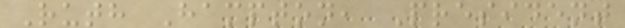Ruth Hampton, President
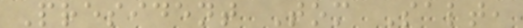President Tom Salt,
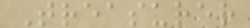Treasurer
